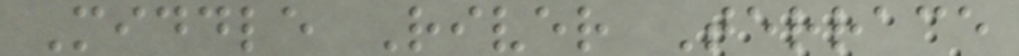Middle River Terrace
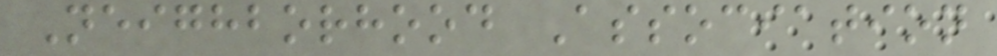Neighborhood Association
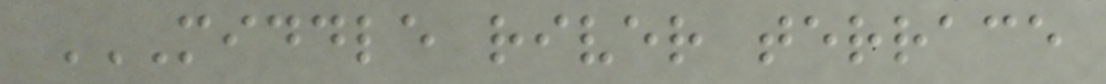MIDDLE RIVER TERRACE
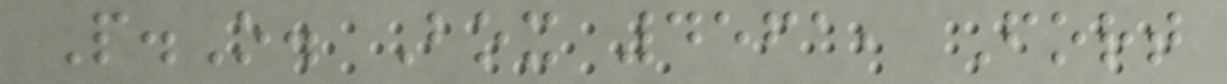P.O. Box 4561, Fort
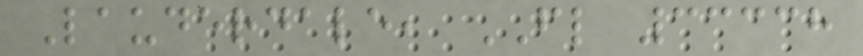Lauderdale, FL 33338
